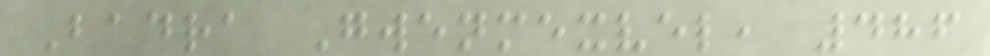Badra Gwenmexvel, 486
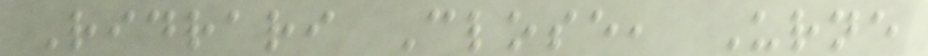Ridrari Close, Urne
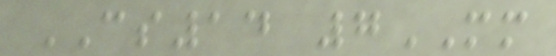CS14 7MM
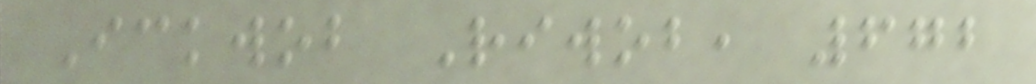Ickwob Riwob, 672
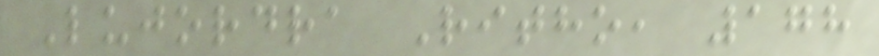Lujordra Ritho, 178
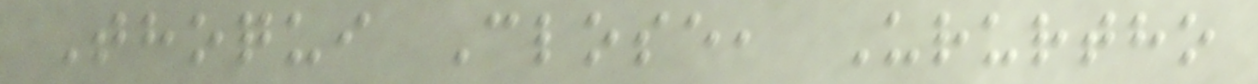Thoqui Close, Ururtho
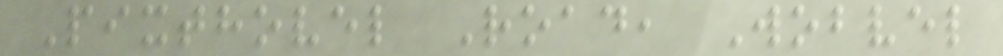Pixthovel Road, Wobvel
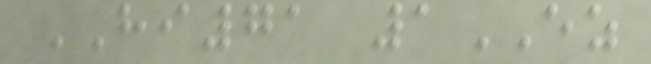HI71 1EZ
